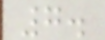7.
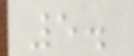5.
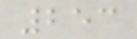253
